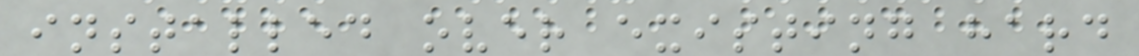installed over existing hard
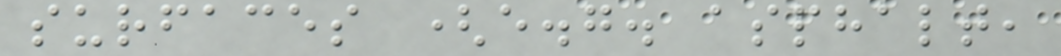surfaces (e.g. asphalt,
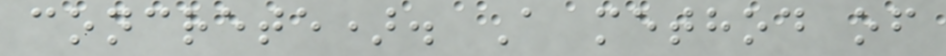concrete). A method of
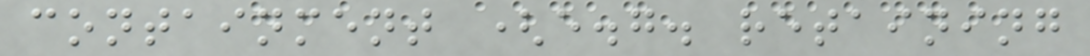containment (e.g. retaining
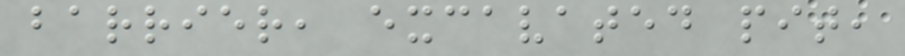barrier, excavated pit,
